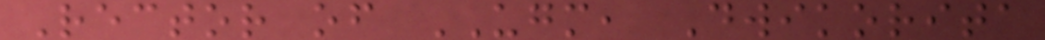Rector of UGM, Dwikorita
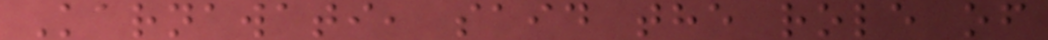Karnawati, said the role of
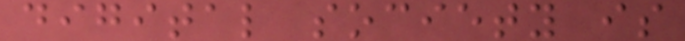digital society is
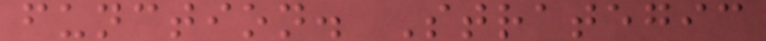function. Strategic
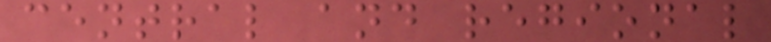central and regional
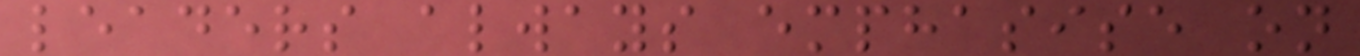leaders always emphasise on
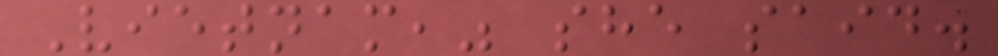Vietnam," she said.
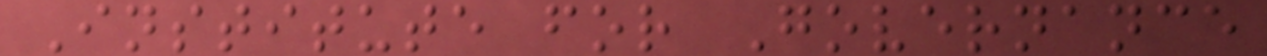Institute for Governance
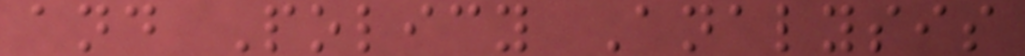and Policy Analysis
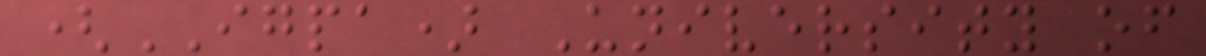(IGPA) University of
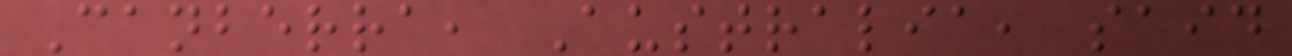Canberra, Australia, said
